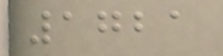1721
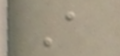A
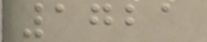1721
